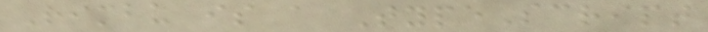Rimbu is a TypeScript
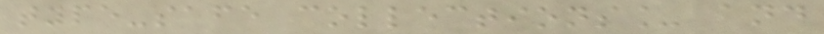type-safe collections_ and
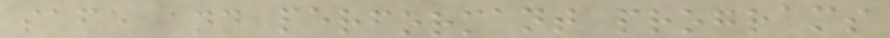safe and performant programs
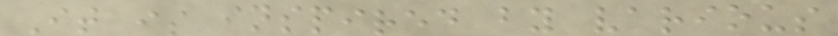It is inspired by various
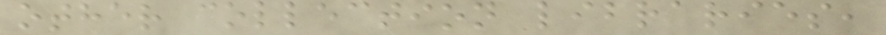other collection libraries,
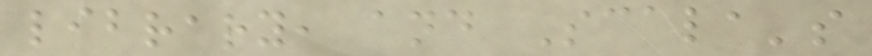library, and Scala's
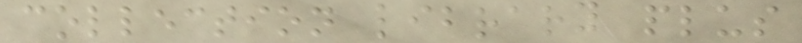collection library plus
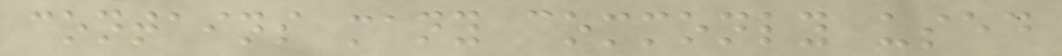contains many commonly used
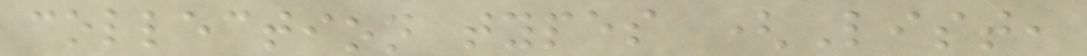collection types (List,
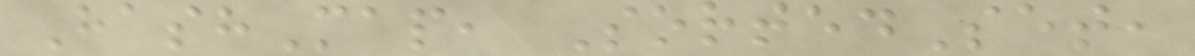HashMap, SortedSet,
